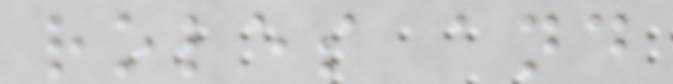roles and
